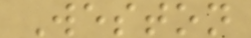Weston
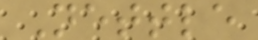Nettle
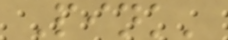Pink'
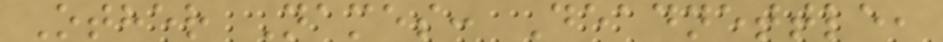Other Names: Deadnettle,
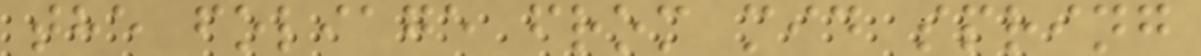the foliage from mid spring
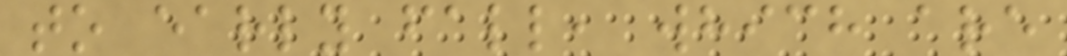to early fall, which are
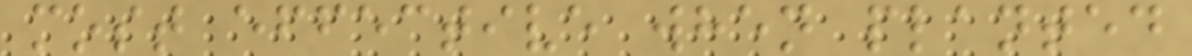most effective when planted
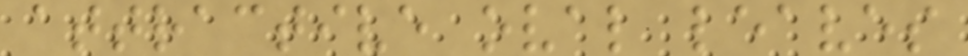attractive oval leaves
